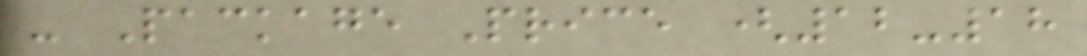- Package Price (12-18
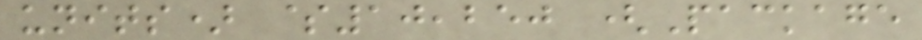units) $10,250 (Package
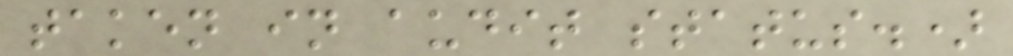taken in audit status.)
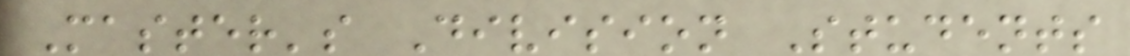Master's Division Students
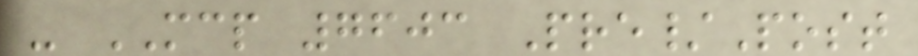- MCP 7603 Pre/Post
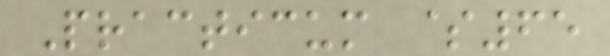Practicum $65
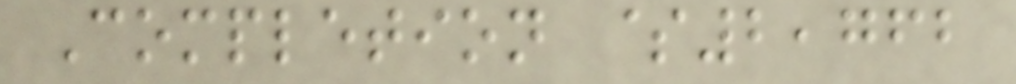Completion $2,762
